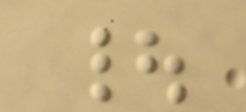|
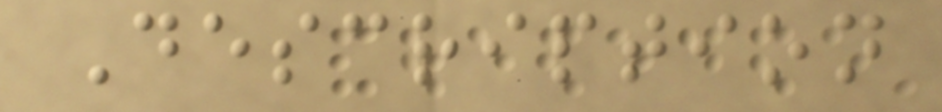Description
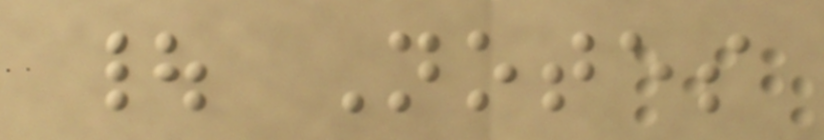| Notes
